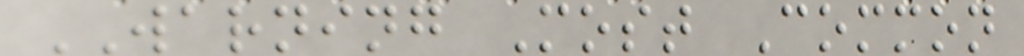WARNING Most Common
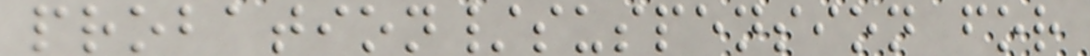probation/suspension for
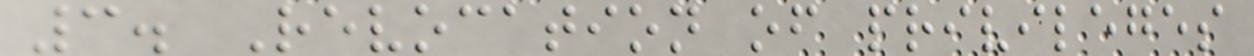3. Revocation of privileges
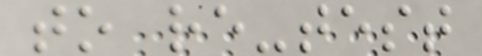to re-test
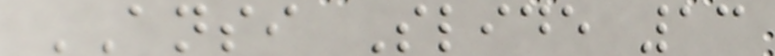ANSI Slide 13
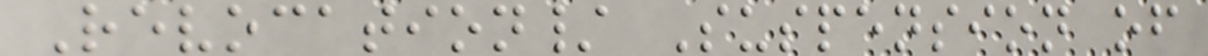Revocation/ Suspension of
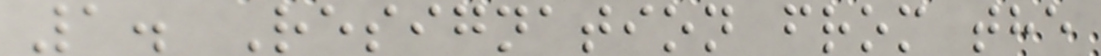1. Resignation from the
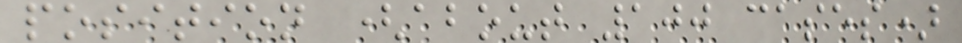position (about 100 cases)
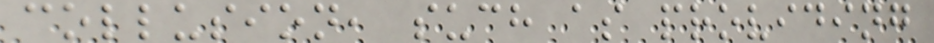collusion, such as providing
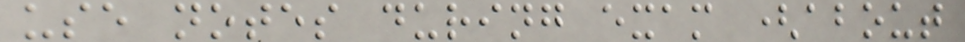use notes during exam (about
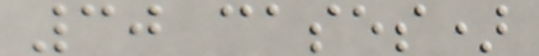30 cases)
